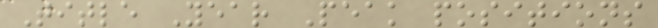Title Year Peak positions
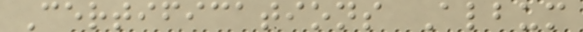Certifications Album
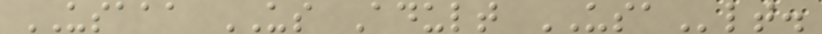USAAA US Adult USAlt.
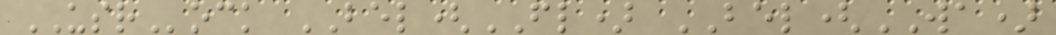USRock BEL(FL) BEL(WA)
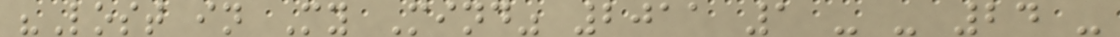"Lost in My Mind" 2011 1 - - 24 -
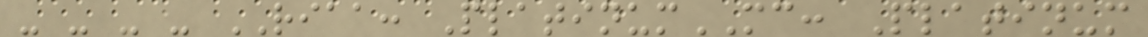- - - - RIAA: PlatinumMC: Platinum
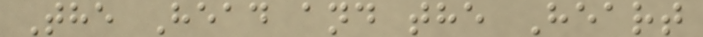The Head and the Heart
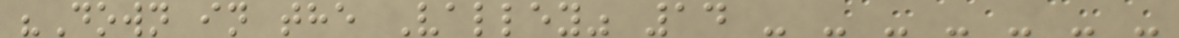"Down in the Valley" 14 - - - - - - -
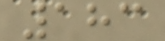183
